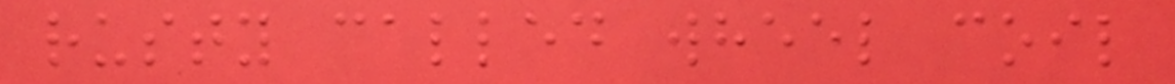rusty called wheel coil
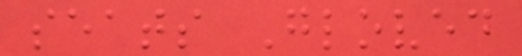seats Gloved
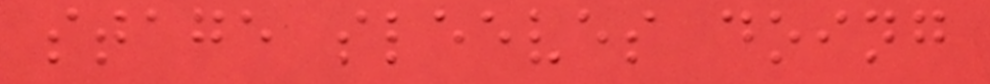stage sleeves doing
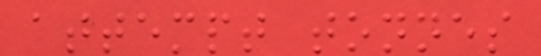attempt tonnes
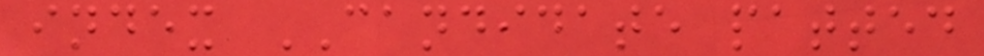index CANDIDATE patted
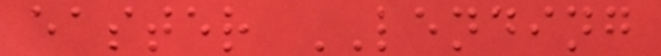easter LENDING
